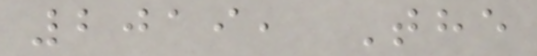2019, The
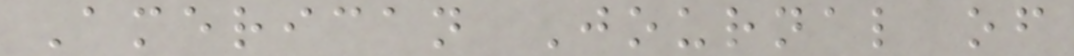American Journal of
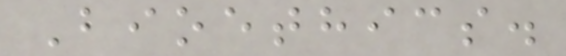Bioethics.
